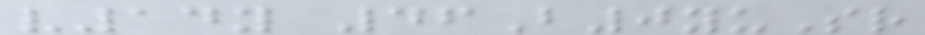v14y 46B0yuSr
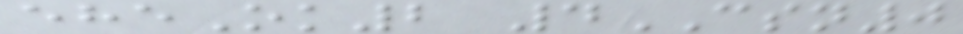eheOk2 4CSN0
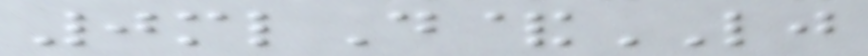0mlD&LJ
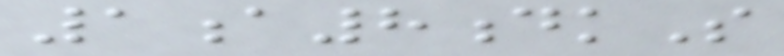1a8dkS
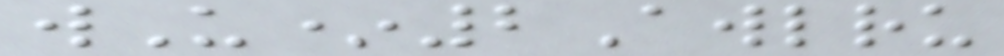wU*2Awlru
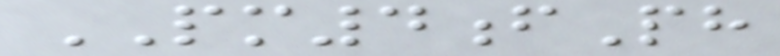PM4fPh
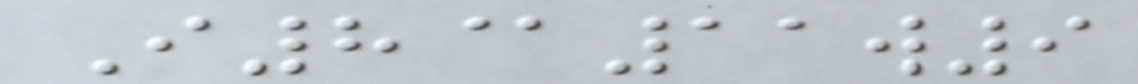I8@11w9
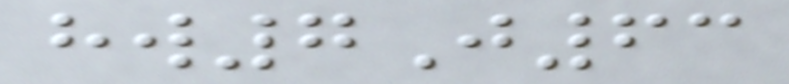hw7J63
